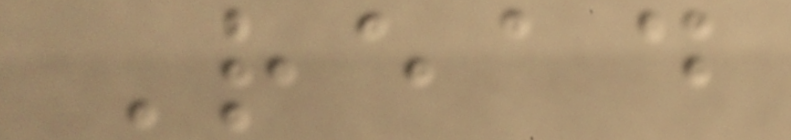Read
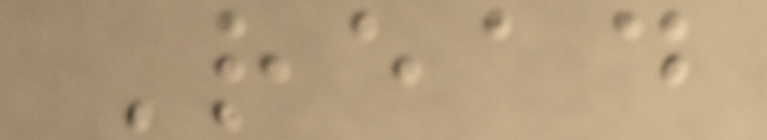Read
